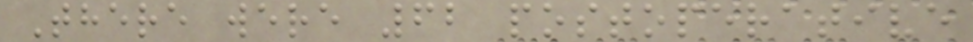There were 62 postoperative
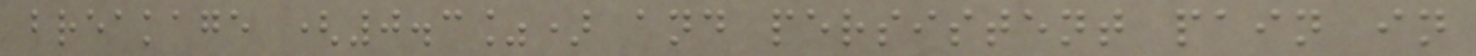breakage (0.3%) and persistent pain in
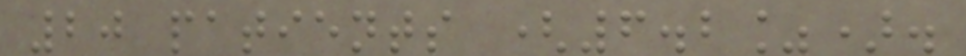20 patients (6.2%).
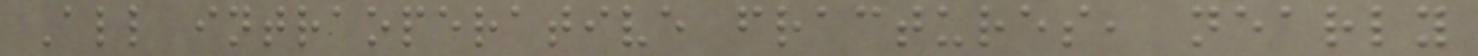All intraoperative fractures, nearly
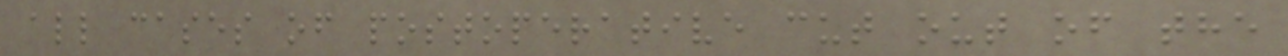all cases of postoperative cut out of the
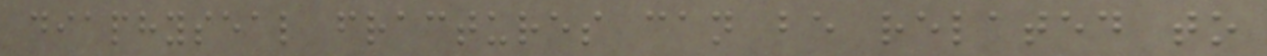diaphyseal fractures can be related to
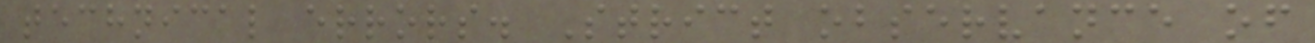technical errors. Strict observance of
